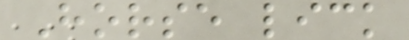Horse lick
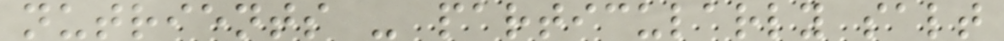nutrients - particularly salt
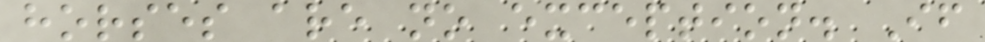horses are no exception. If
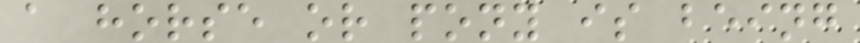a horse or pony is being
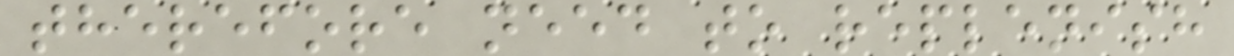therefore need to replenish
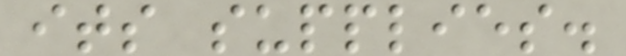its supplies.
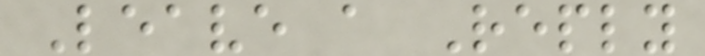Leave a Reply
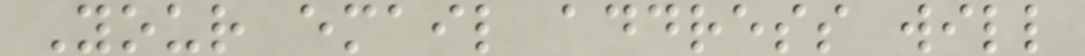Your email address will
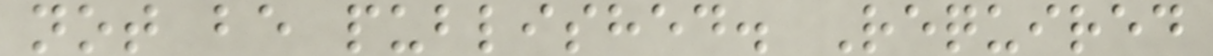not be published. Required
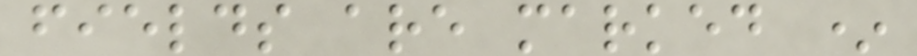fields are marked *
